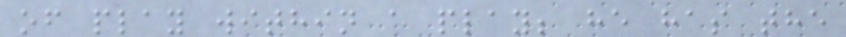of play within a play; he has the
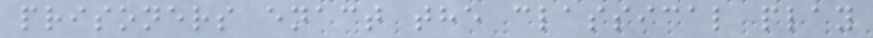prisoners enact the classical play
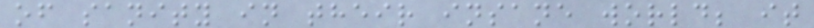of sanity in their insane world; it
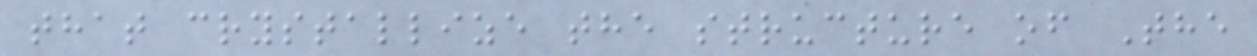that crystallize the structure of The
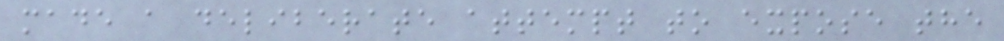made a deliberate attempt to expose the
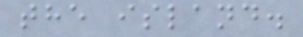the island.
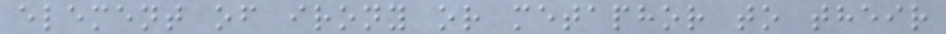element of irony or metaphor to their
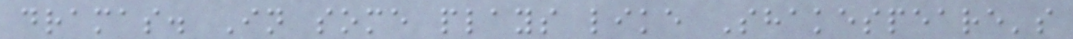dramas. In some plays like Shakespeare's
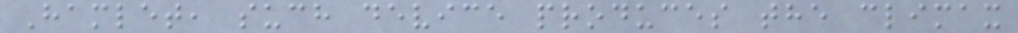Hamlet, such device produces the climax
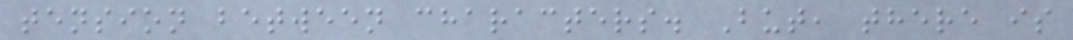tension between characters. But, there is
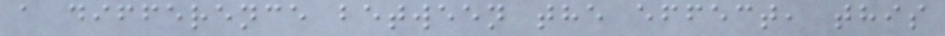a difference between the effect, this
